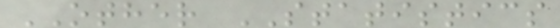OTHER STATISTICS
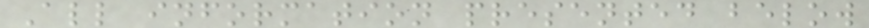All information presented below
